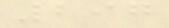297
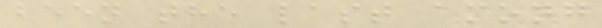been the last among
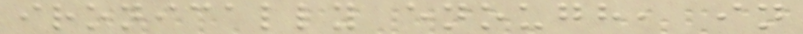ironically enough, in
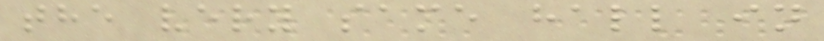the very same hall in
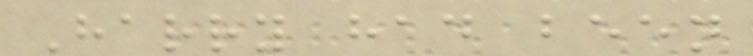Harry had been
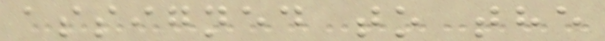assigned to the
